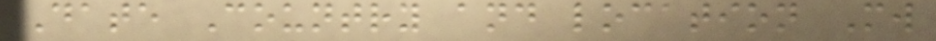Date Country and location Mw
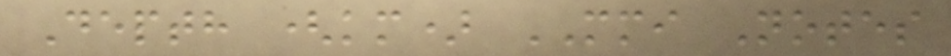Depth (km) MMI Notes
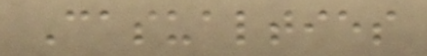Casualties
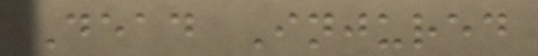Dead Injured
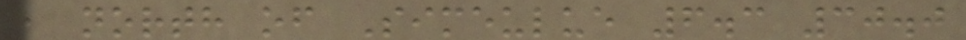, north of Simeulue 6.3 30.0
